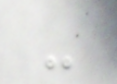-
